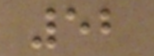52
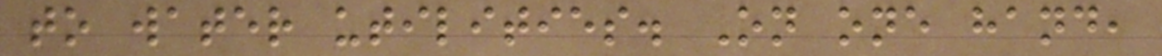to water utilities. On one hand,
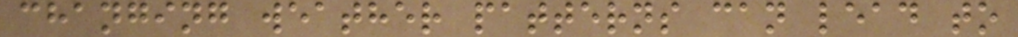changing weather patterns can lead to
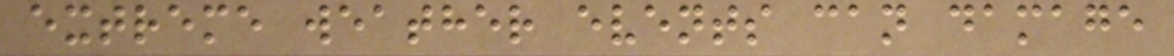extreme weather events can damage
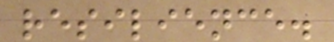resilience.
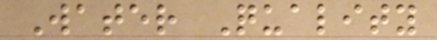Water Quality
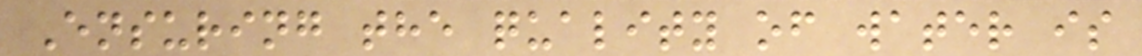Ensuring the quality of water is
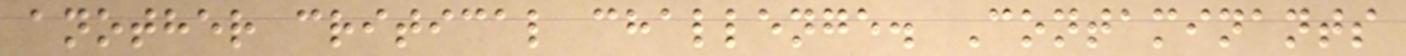another critical challenge. Contaminants
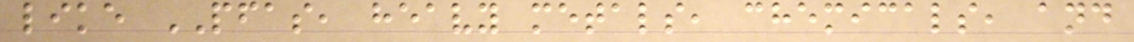like PFAS, heavy metals, chemicals, and
